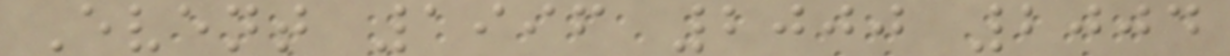Event 1996 2000 2004
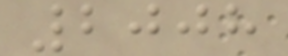2008
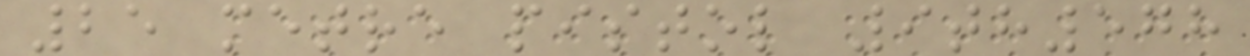25 metre pistol 9th578
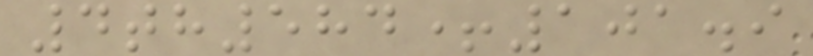4th584+101.9
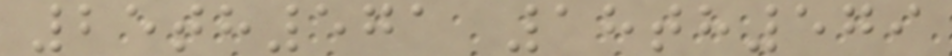25th571 18th579
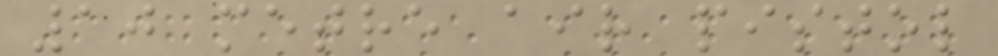10 metre air pistol
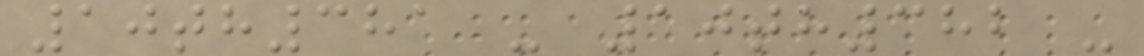10th381 - 10th382 -
